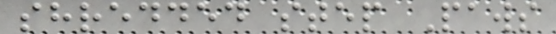shredded step Paws
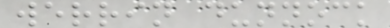werrin dunnock
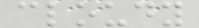cloudy
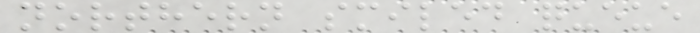northern smiled queue
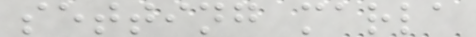setting marla
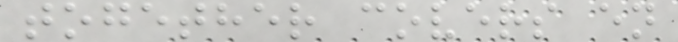together covers en
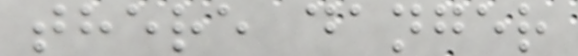there danger
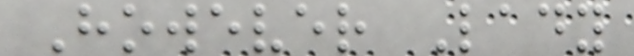However Lady
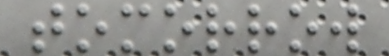tomorrow
